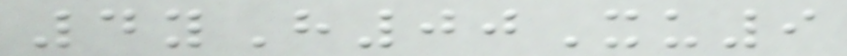4yH00Xu9
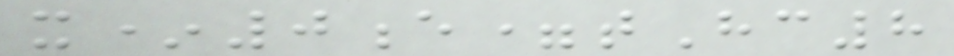x*0e=tHc8
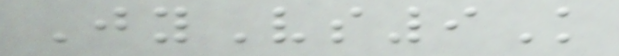JyVs9K
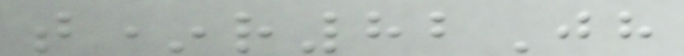t*r82Jh
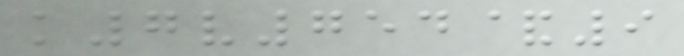k7v754&9
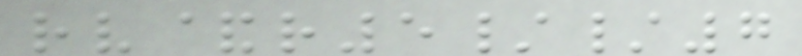rv&r5//7
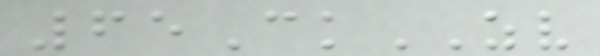65CkZV
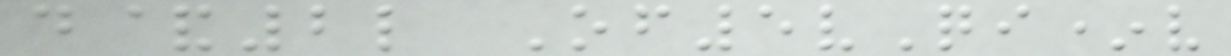d&2l Of5vQi*v
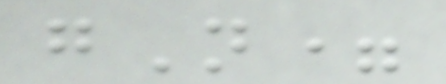gN=
